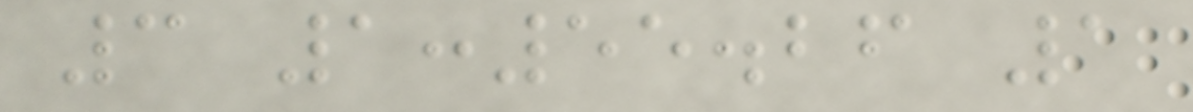3 1:55.26 1
